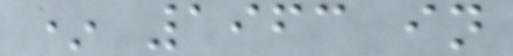* 1963 in
